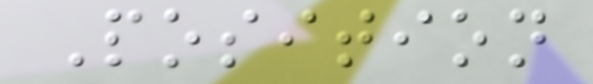Position
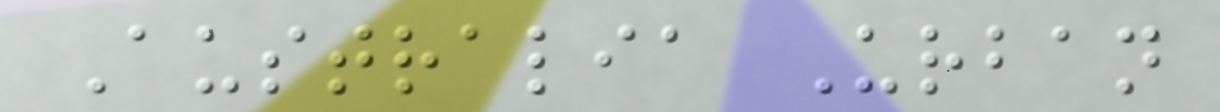Australia Urban
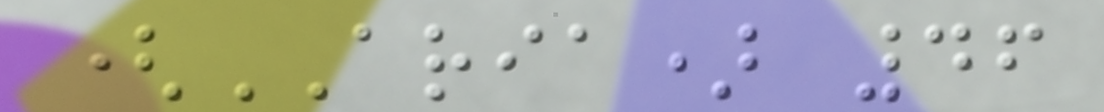(ARIA) 46
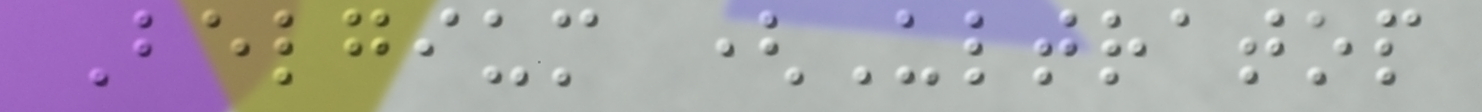Belgium (Ultratop
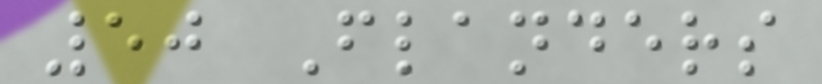50 Flanders
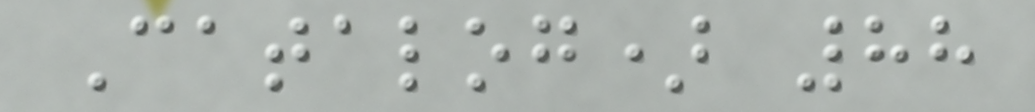Catalog) 88
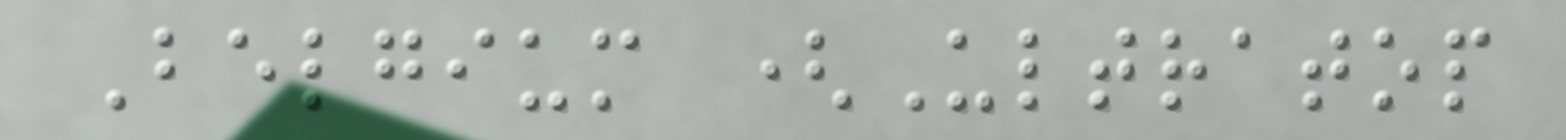Belgium (Ultratop
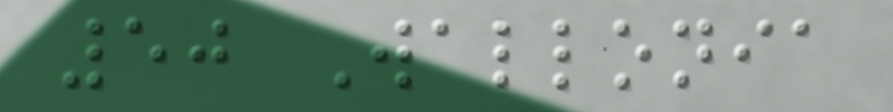50 Wallonia
